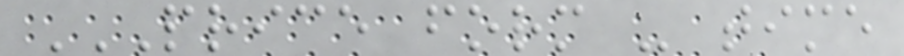PRICE FORM - TIME
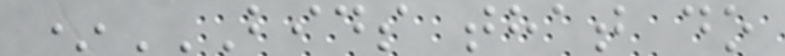*BIDS THAT DO
